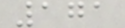171
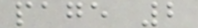page 2
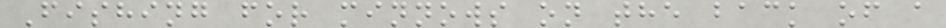Fishing for minnows on the back of a
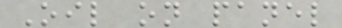Oil on panel
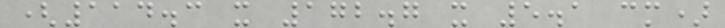(114.3 x 172.7 x 5.1 cm)
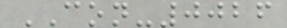CON-0026
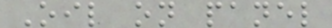Oil on panel
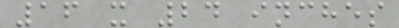16 x 24 inches
